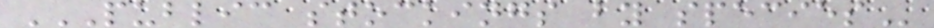PUBLIC STOCKINGS BY SPECIES
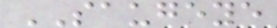SAUGEYE
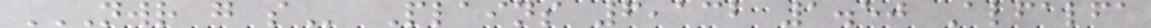NWR G S Plains 6,132 1.50 Alfalfa
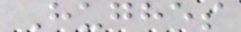Hughes
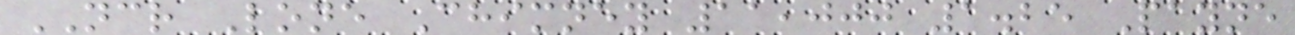NCR Lone Chimney 11,000 1.25 Payne
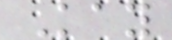Kay
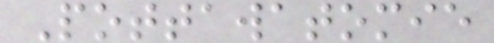Pottawatomie
